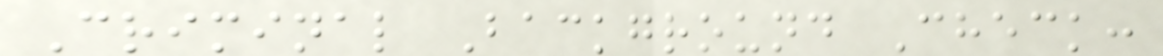Criminal Background Check:
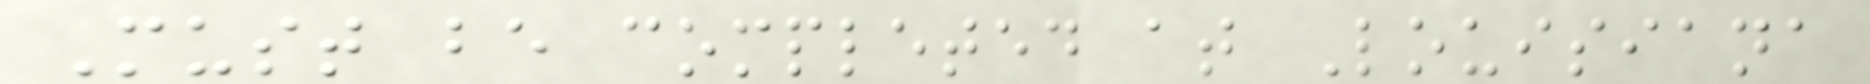Must be completed at Louisiana
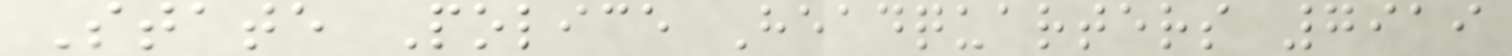State Police Headquarters 7919
